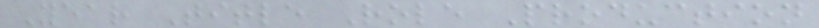Year Title Role Production
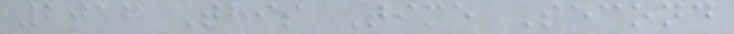2016 This Time Second
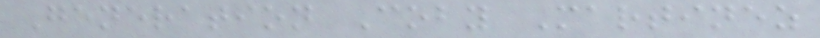Generation Coby Martinez
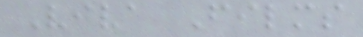Viva Films
